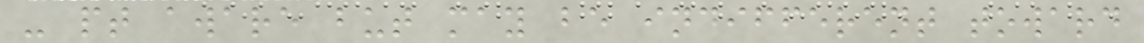- pt aware but may be indifferent toward
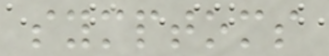symptoms
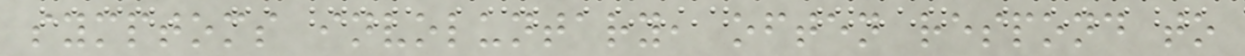symptoms involuntary, often respond to
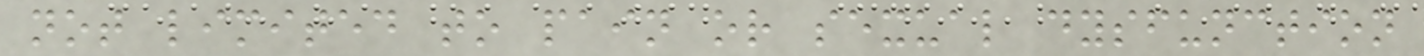not limited to pain or sexual dysfunction
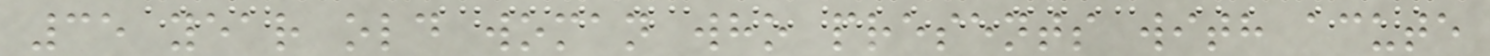35 year old woman who presents with acute
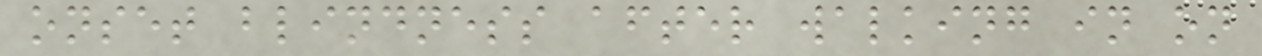onset blindness after walking in on
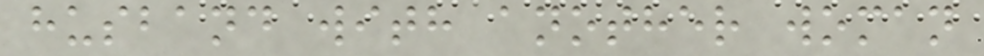husband with another woman
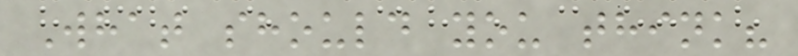What should you think?
